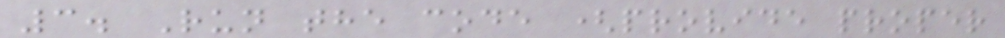3. Run the code (provide proper
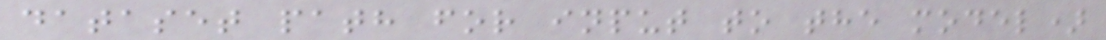dataset path for input to the model)
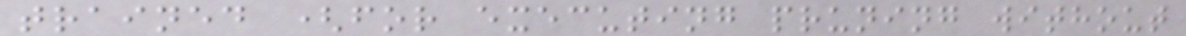trained (for executing pruning without
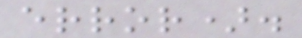error).
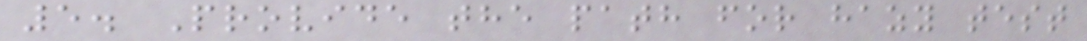5. Provide the path for hazy test
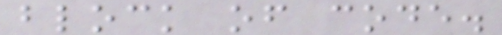block of code.
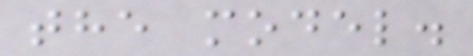the model.
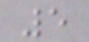5
